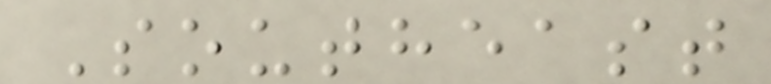Southeast
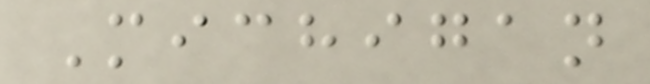Michigan
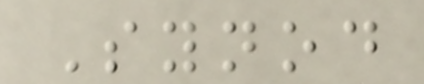Synod
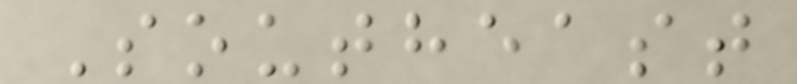Southeast
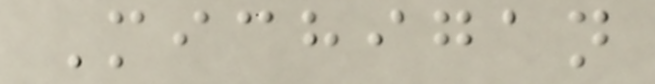Michigan
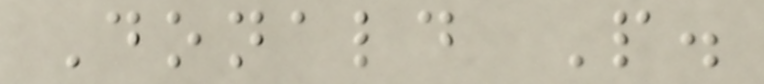Donald P.
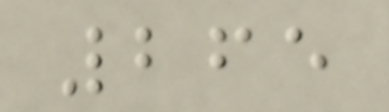265
